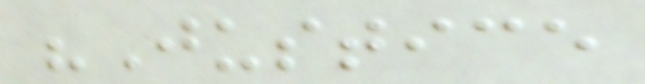"Justice
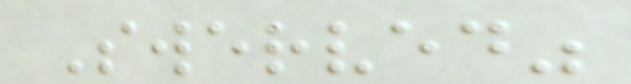Swerved"
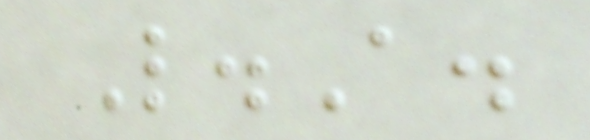L.A.
